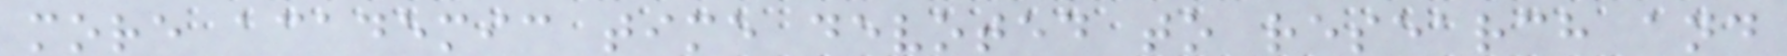more academic time devoted to research and
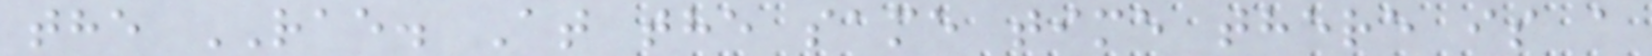the RAE. At the same time there is a
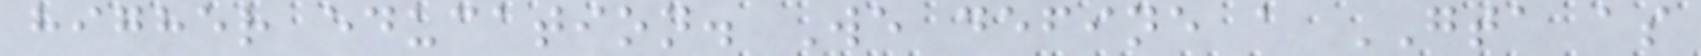higher education. We define a GTA as
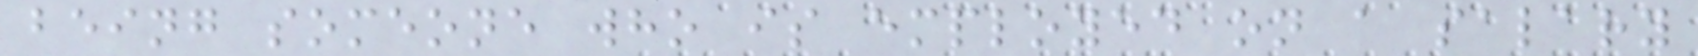being someone who is employed on a salary
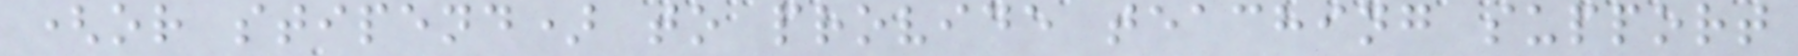(or stipend) to provide teaching support
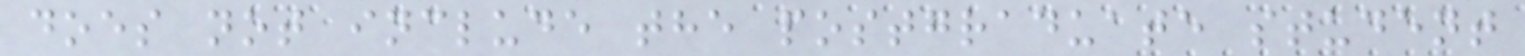does not include the postgraduate student
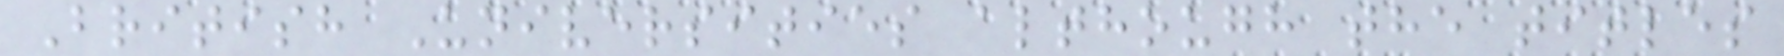British Universities although the titles
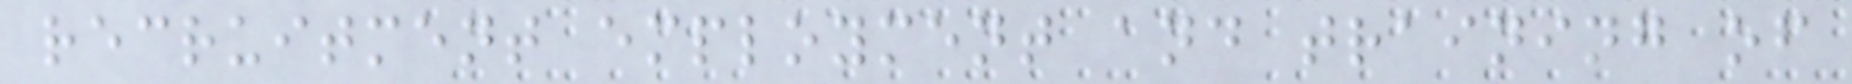recruitment employment and training of
